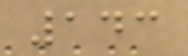143
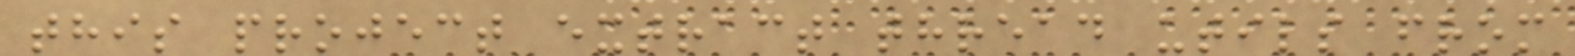this project extract thread utils from
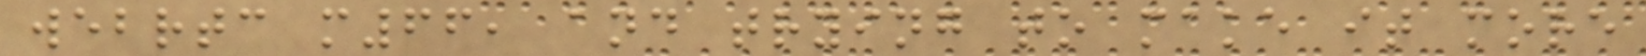webrtc m66, and trying to make it more
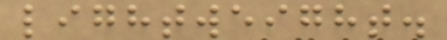lightweight.
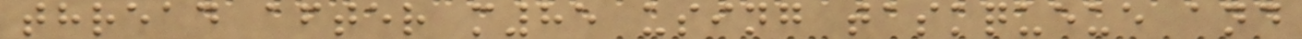thread after m85 using taskqueue and
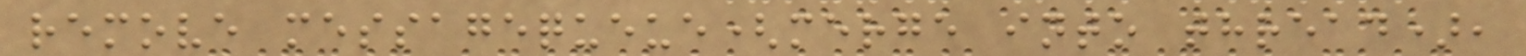remove messagequeue(merge into thread),
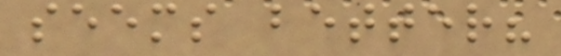seems better?
